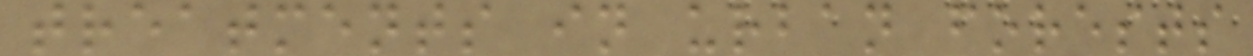treatments in urban forests
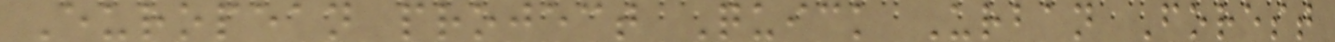European project Quick Urban Forest
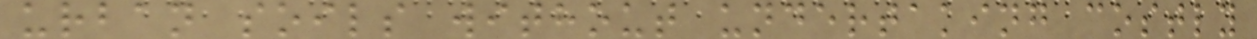urban soils without undertaking costly
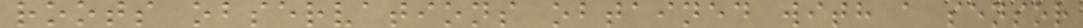roots observations obtained with a sensor
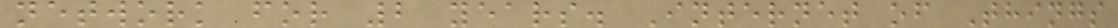network for 2 years. Internet of Things
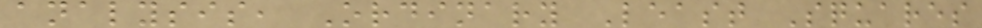analysis, Ordinary Least Squares
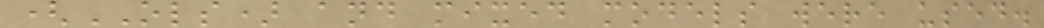(OLS) and mixed models were used.
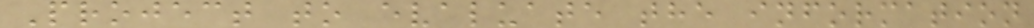Project to evaluate the information
